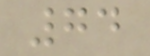74
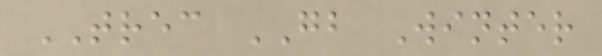TREC GB Winter
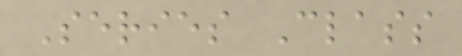Series Class
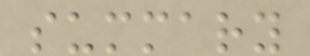summary
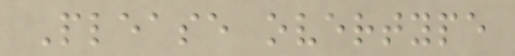Please overtype
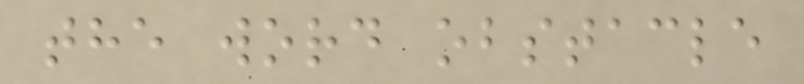the word obstacle
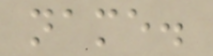name.
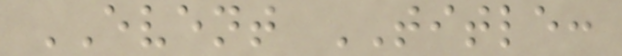EVENT TITLE:
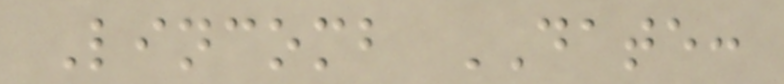Lincomb DATE:
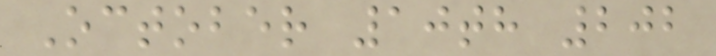October 10th 202
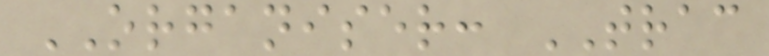ORGANISER: TRAC
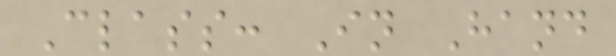Class: In Hand
